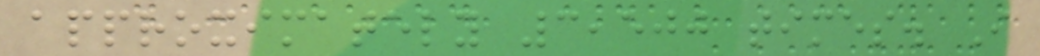approximately 3,500 times. I
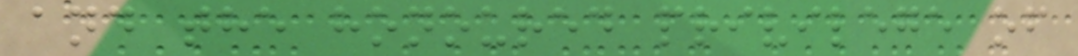and the honoured privilege of
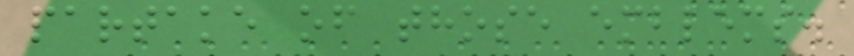partake of those emblems.
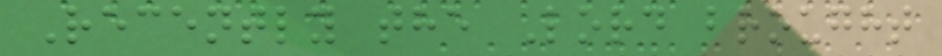Recently the Lord brought
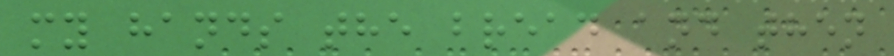my hands the bread and then
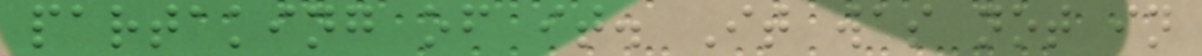partaking of it. It was not in
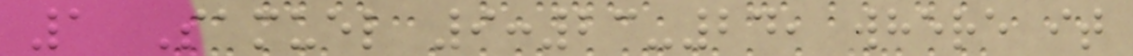1 Samuel 9:23-24, where it
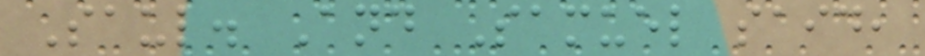Saul. And Samuel said,
